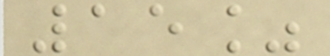15%
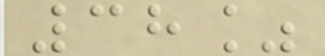38%
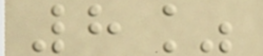8%
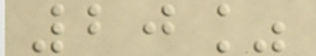20%
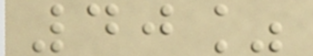40%
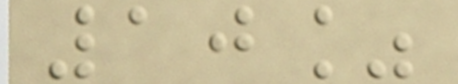10%
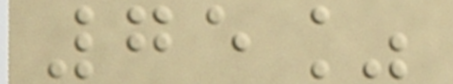75%
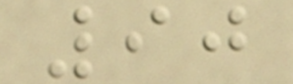90
